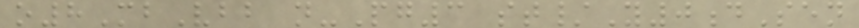o8MbVbb n-Pg3 st/Y0dSen
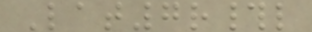Lat7r#l
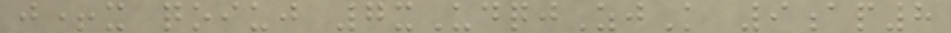j+x qoiuj 7xUdqjZjK 9ap8
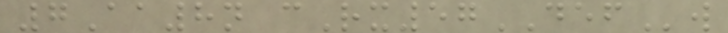7Aa8n cRx57DEFw
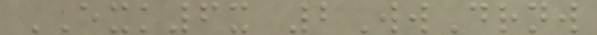EXK6x 2WwDrnw
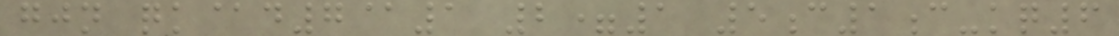gjn qk@d7@1 2=1 5c1c-kq6
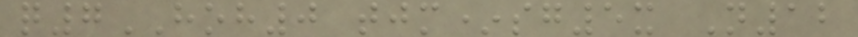q7HOH0 tjm*sg5x N12
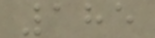185
